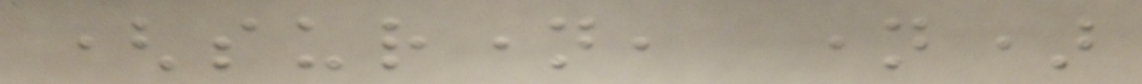(surname, name)
